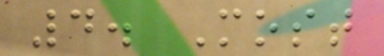4. Most
